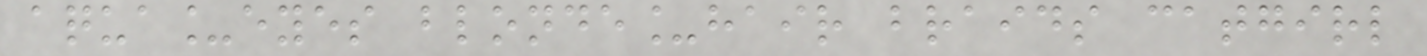aqua_eyes blonde_hair braids catgirl
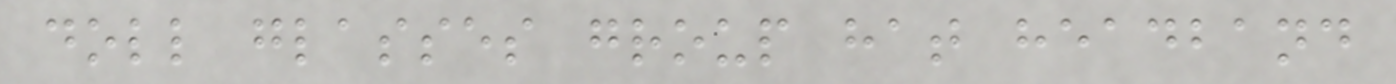doll glasses group hat headband
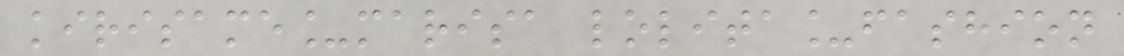kirisame_marisa lolita_fashion
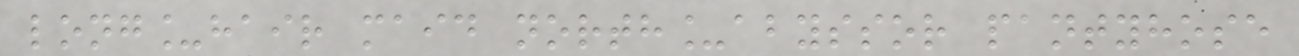long_hair maid north_abyssor pantyhose
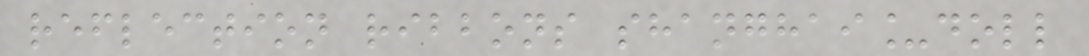reflection ribbons shanghai_doll
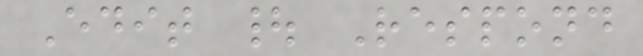Edit | Respond
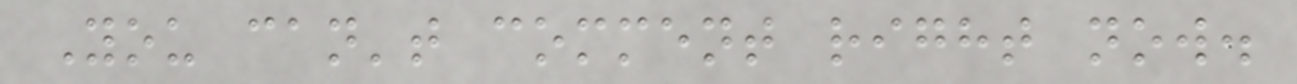You can't comment right now.
